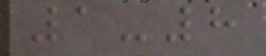1-8
